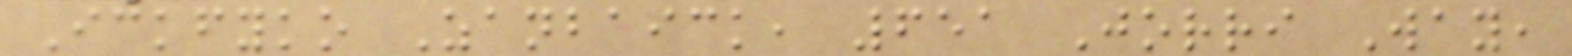Ickfyko Zanbaick, 651 Jorri Way,
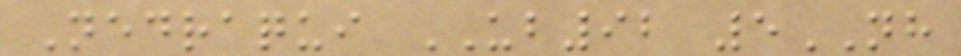Nedraqui UB92 5NH
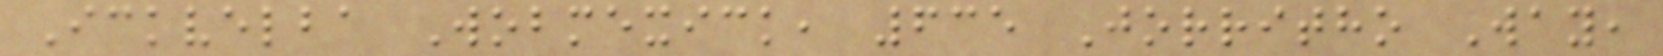Ickvelba Wobmexick, 635 Jorritho Way,
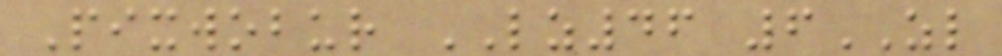Pixwobur LZ46 6ZL
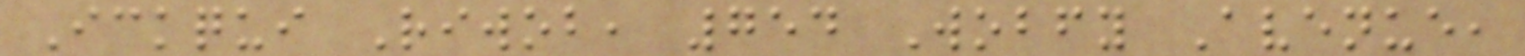Ickqui Riwob, 754 Wobfy Avenue,
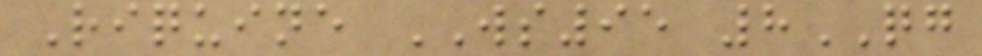Riquine WS95 8QG
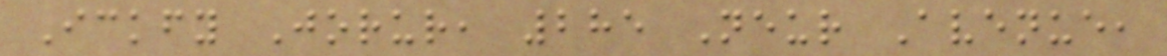Ickfy Jorur, 285 Neur Avenue,
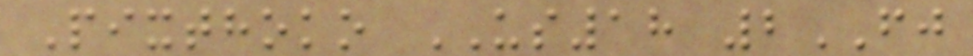Pixthoko US18 2FJ
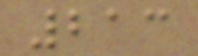213
